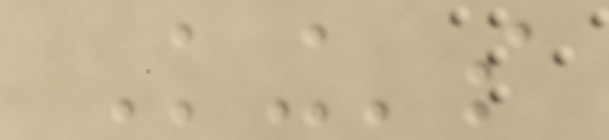King's
